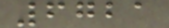6721
